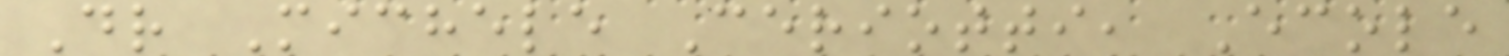Dr Michele Ceriotti, Ecole
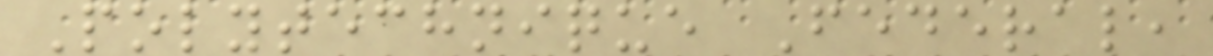Polytechnique Federal,
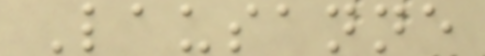Lausanne
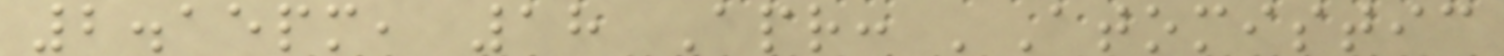2.15pm, 18 Apr: 'Atomistic
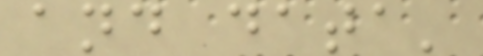and data'
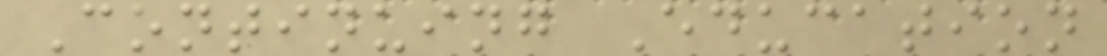Continuing Education
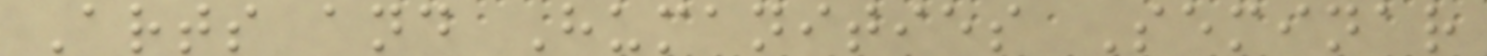Arts and Humanities Seminar
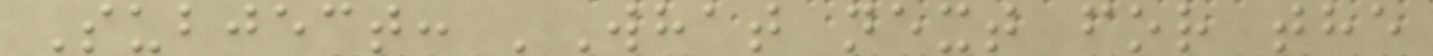Subject: 'What next for the
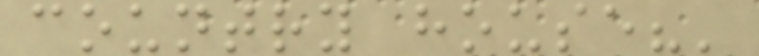country house?'
